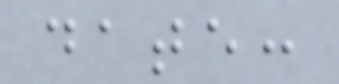date:
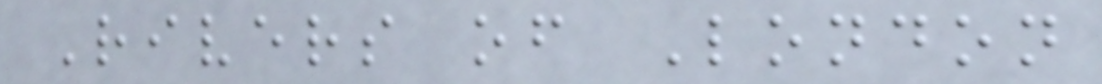Rivers of London
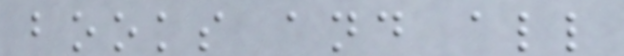books and all
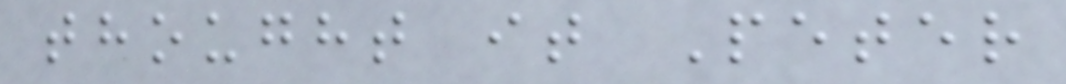thought it Peter
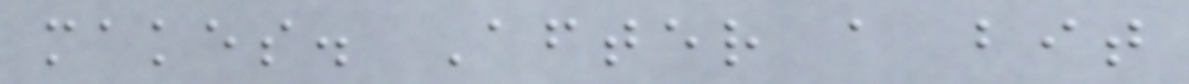makes. After a bit
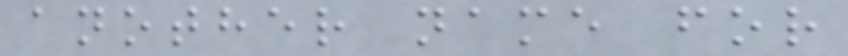another name for
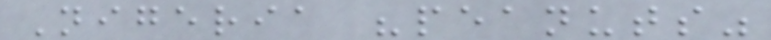Nigeria "peanuts"
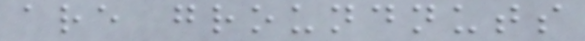are groundnuts
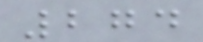274
